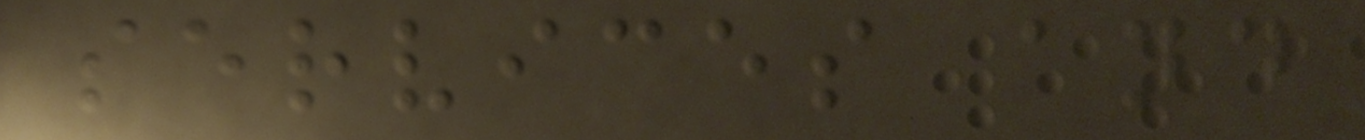services and
